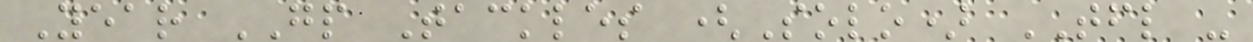Year GP Tackles (Solo) TFL -
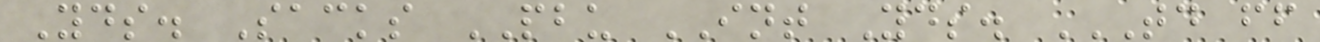Yds. Sacks PBU INT Yds. TD FF
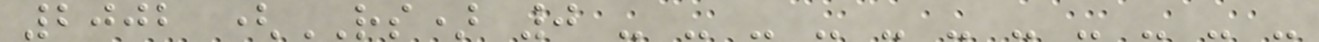2002 (RS) 0 - - - - - - - - - - -
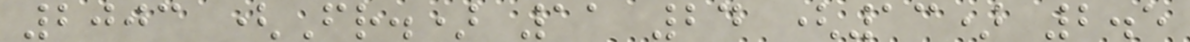2003 (Fr.) 11 24 (13) 2.5
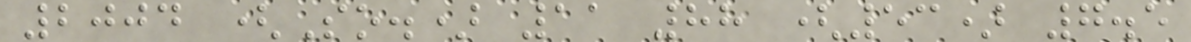2004 (So.) 11 88 (53) 7.5
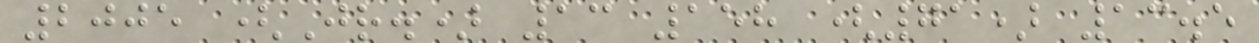2005 (Jr.) 13 158 (71) 13.5
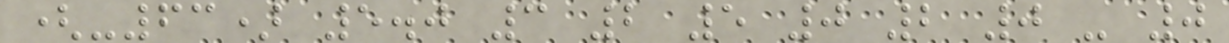(-63) 5.0 3 2 5 0 2 0 - 0
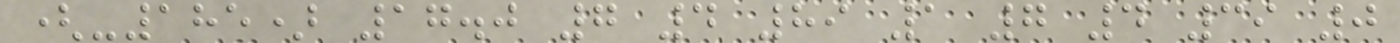(-185) 17.0 7 4 89 1 7 4 39 0
